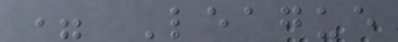= League
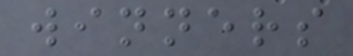winners
